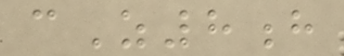cZ8h
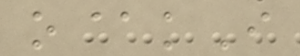o@kI
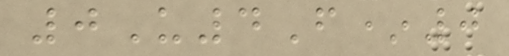0U4F*0
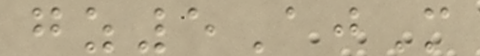gz5AjM
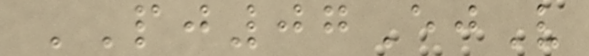PJ07EjV
